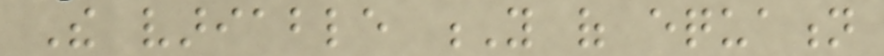The variable Y of equation
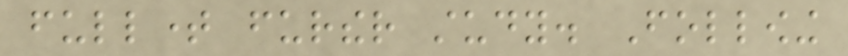fulltime further study. Following
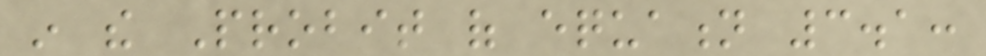in the Probit of equation 3.1:
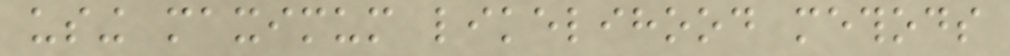using maximum likelihood methods
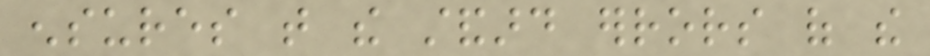ensures that the standard errors of the
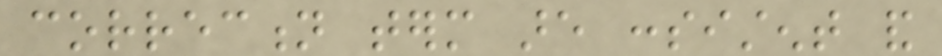correction term are consistent and
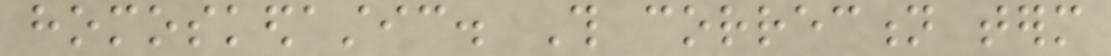homoskedastic. This correction term
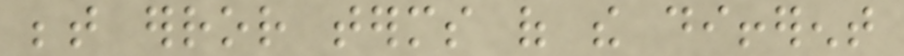between error terms of the different
